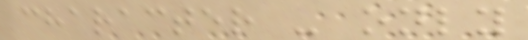character - only
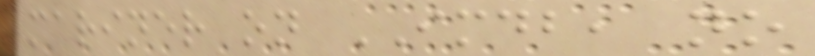mariner on IMDB, no
